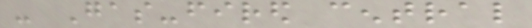- Gas-fired central
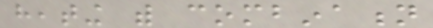heating with combination
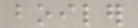boiler
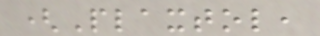(Plaxtol,
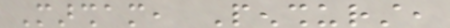Marsham, Penshurst,
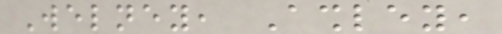Welney, Ashley,
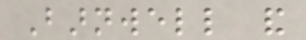Barnwell and
